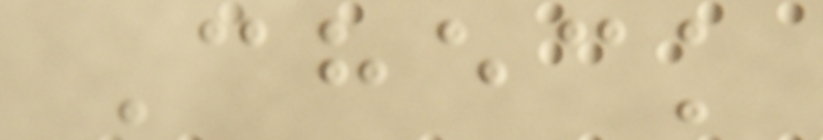Check
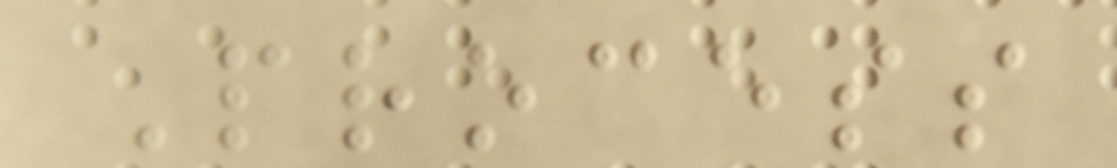Process
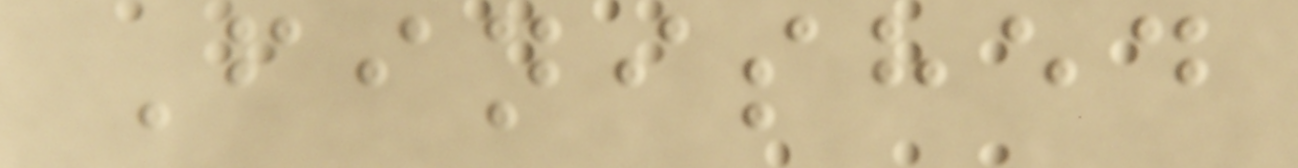Finished
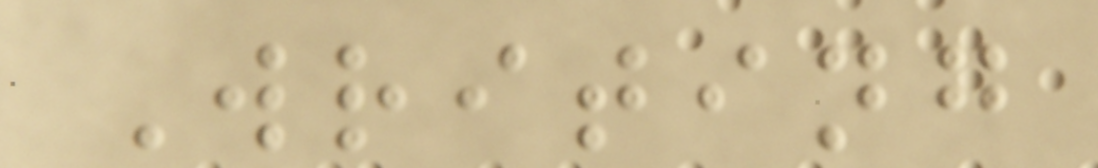Writing
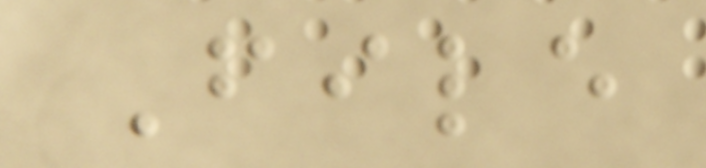File
